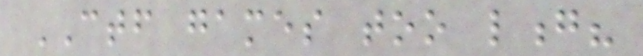CTF games too long?
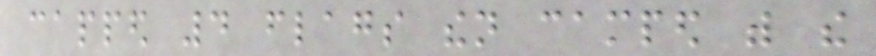capped 4 flags then camped with the
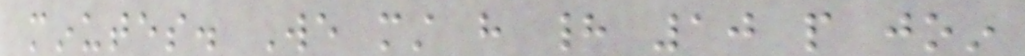minutes. We must have had 10 people join
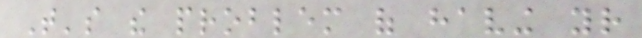That's the problem of having your
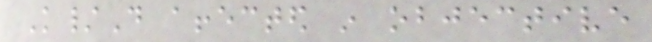K/D affected in objective
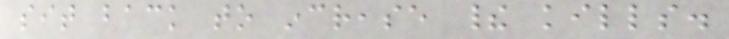sit back to increase their kills.
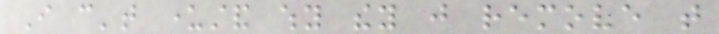I can't understand why they just remove that
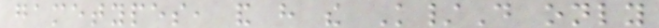gametypes, and have the K/D only
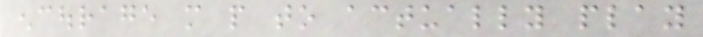encourage more people to actually play
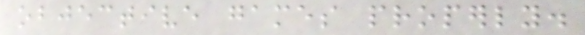objective games properly.
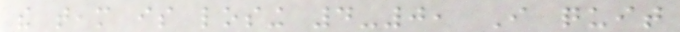the team is losing 4-0, I quit
